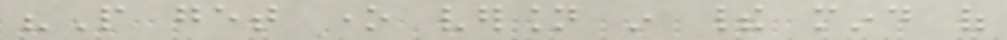"People get one version in their mind of
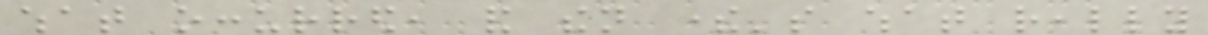what occurred, and then there's what really
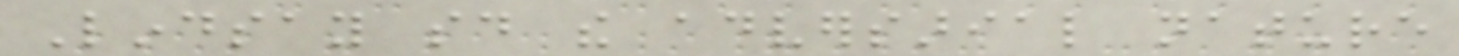Lindsay said the adversarial nature
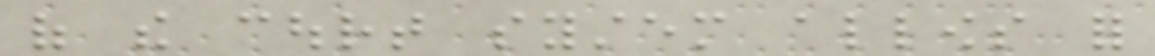of the court system allows for
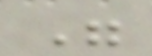"
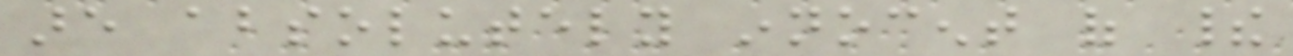are absolutely innocent of their
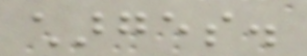charges.
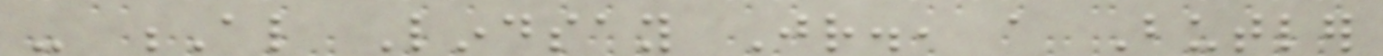- Al Lindsay Jr., a Butler
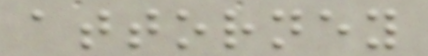attorney
